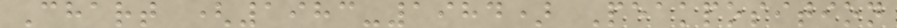Chart (1983-1984) Peakposition
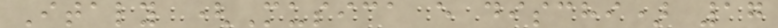Italy (Musica e dischi) 17
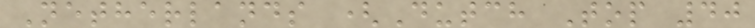Netherlands (Dutch Top 40
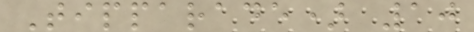Tipparade) 10
